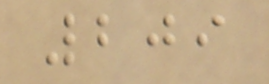209
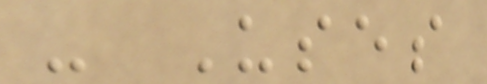- Uses
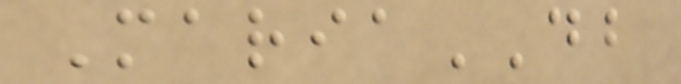MariaDB
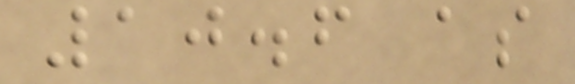10.6 as
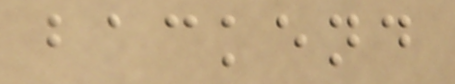backend
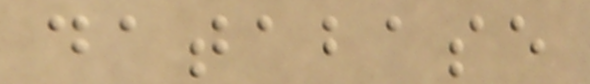database
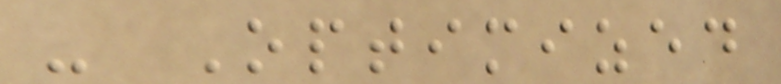- Optimized
